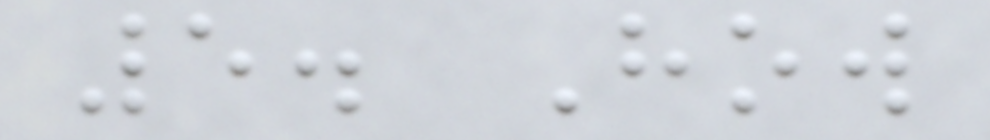5. How
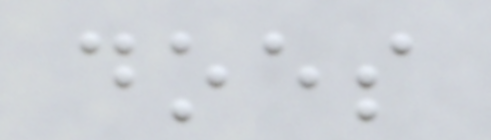does
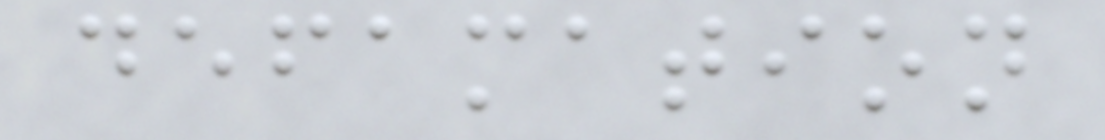defamation
